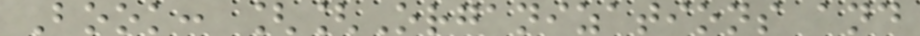Book: [[Organizations and
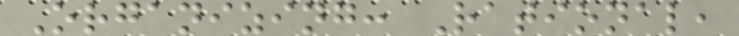Organizing: Rational,
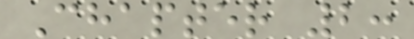Chapter 2:
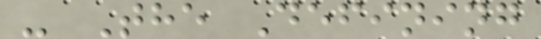- The Defining
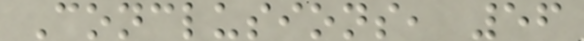Conclusions, 56
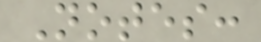Notes:
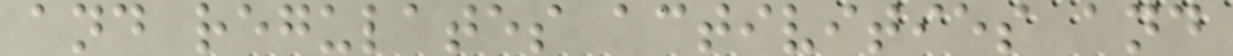and regulates activities and
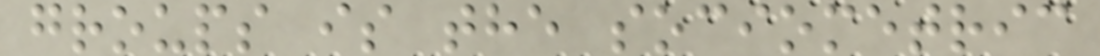groups is the sociometric
